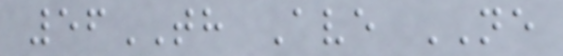56TH Ave NE
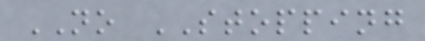NO STOPPING
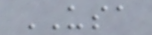USA
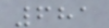681
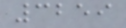3259
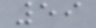59
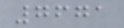7671
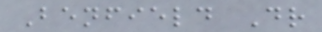Benfield Dr
